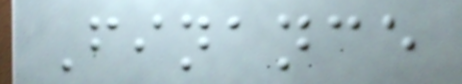Finance
